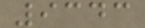9343
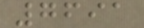7691
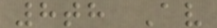8th Av
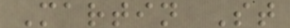Martin St
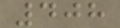408
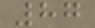87
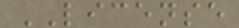LICENSE
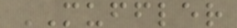MUFFLER
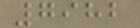7982
